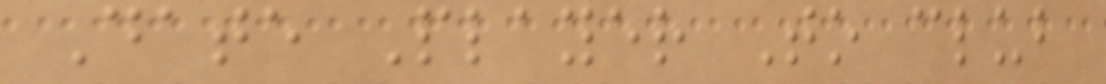Date Player To club
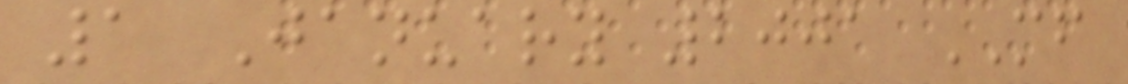1 January 2001 MF
